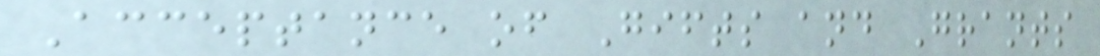Acceptance of Gifts and Grants
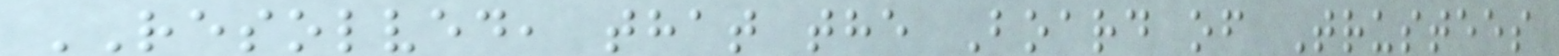RESOLVED, that the Board of Trustees
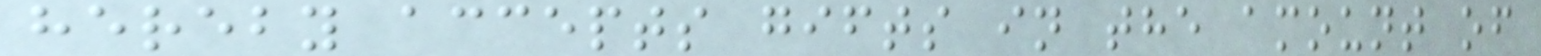hereby accepts gifts in the amount of
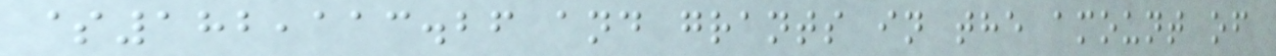$182,113.26 and grants in the amount of
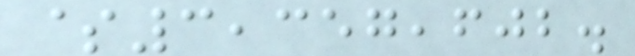$3,357,602.
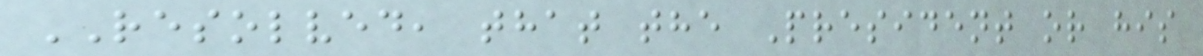RESOLVED, that the President or his
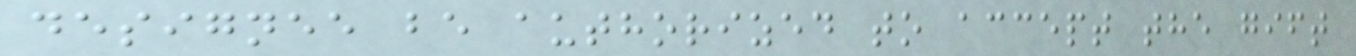designee be authorized to accept the gift
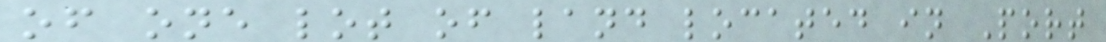of one lot of land located in Port
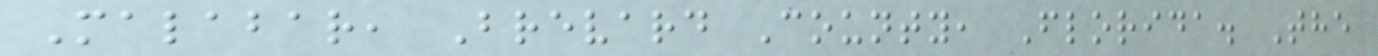Malabar, Brevard County, Florida. The
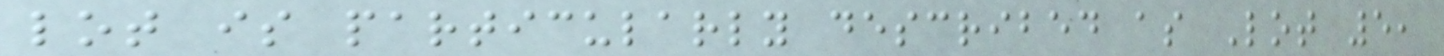lot is particularly described as Lot 5,
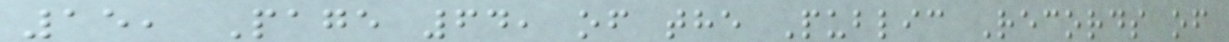15, Page 64, of the Public Records of
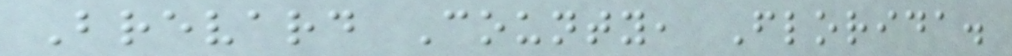Brevard County, Florida.
